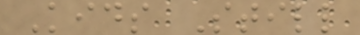Kids Still
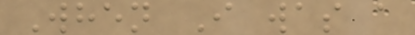When I was a
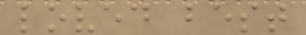loved best
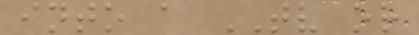into a TV or
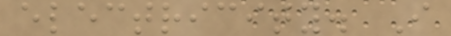electricity. I
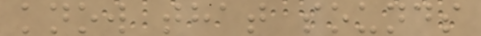know that sounds
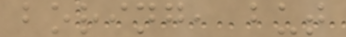boring, but
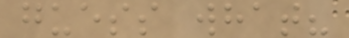guess what?
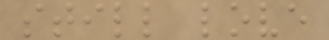still love
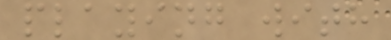playing with
